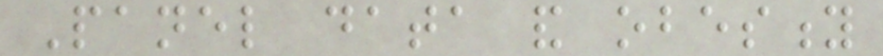Panel data and obesity
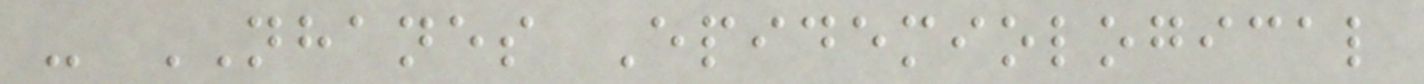- NHANES Epidemiological
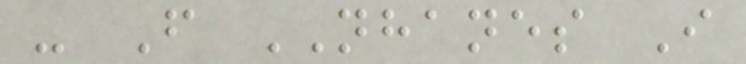- From NHANES I
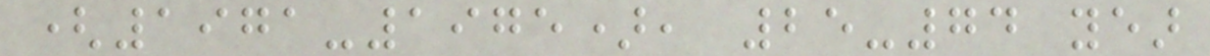(1971-1975), 25-74 year
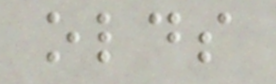olds
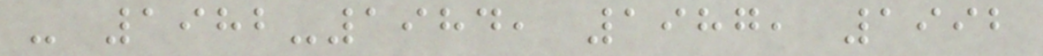- 1982-1984, 1987, 1992
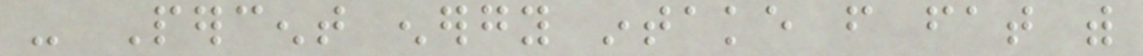- Percent energy intake from fat with
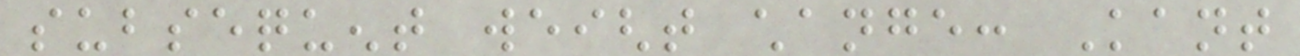subsequent weight change: Kant
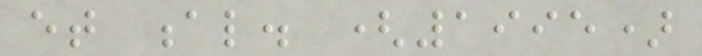et al. (1995)
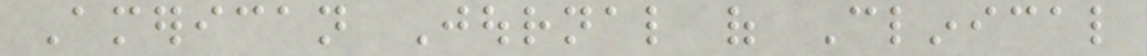American Journal of Clinical
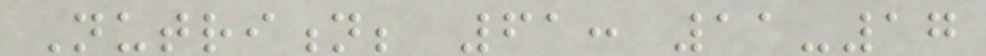Nutrition; 61: 11-17
